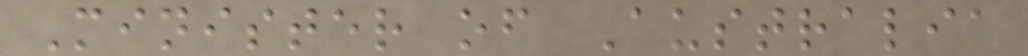Minister of Australia
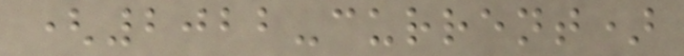(2022-current)
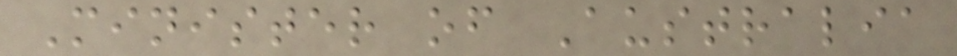Minister of Australia
